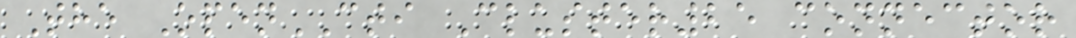The OpenCTI Cluster25 connector
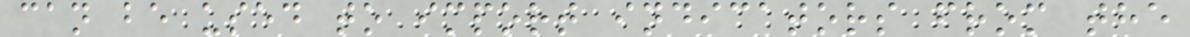can be used to import indicators from the
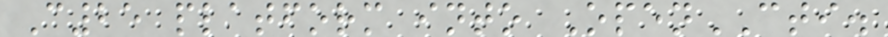C25 platform into OpenCTI.
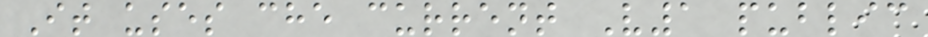It uses che current V1 public
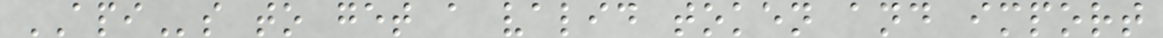APIs to get a valid token and import
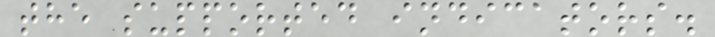the supported indicators.
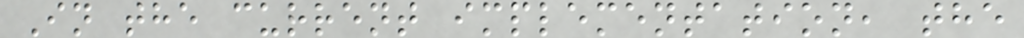In the current implementation, the
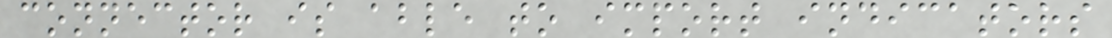connector is able to import indicators
